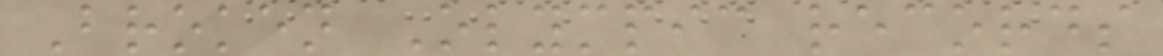Broken Olympic records
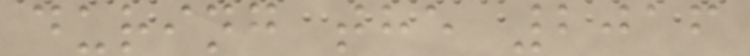during the 2016
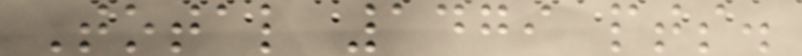Total 1479 pts.
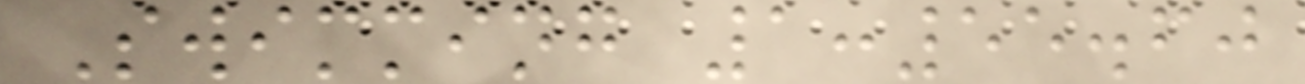Swimming 1:55.60
